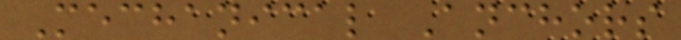Mechanical Anchors
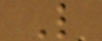L
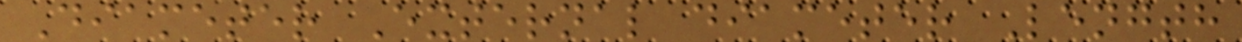Diameter External diameter Length
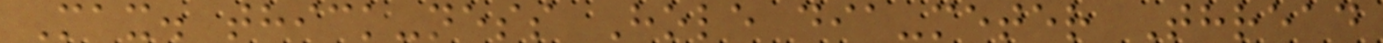Max. thick-ness Hole dia-meter Thread
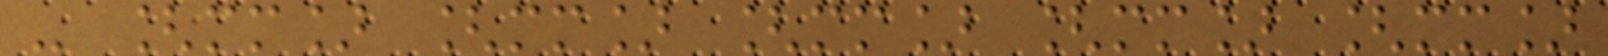- [mm] [mm] [mm] [mm] [mm]
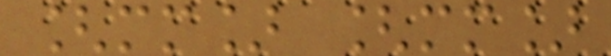[mm] [mm]
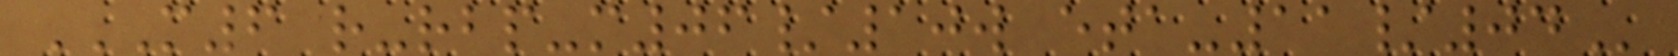M6 R-RBP-M06/10W ETA-11/04
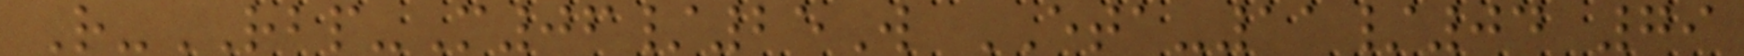R-RBP-M06/25W ETA-11/04 79
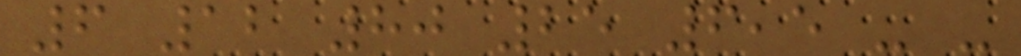6 12 80 25 6,5 - -
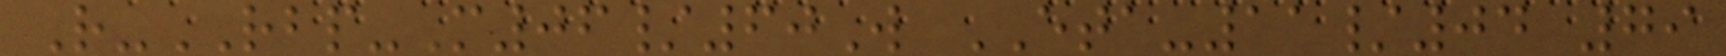R-RBP-M06/60W ETA-11/04 79
